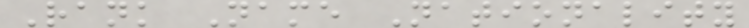Rank Name Nationality
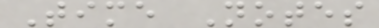Time Notes
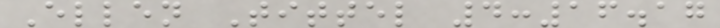Ellen Tittel 4:16.17
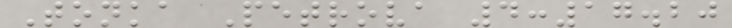Tonka Petrova 4:17.20
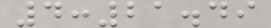4:21.49
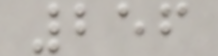256
